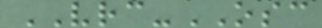VRC-OSC
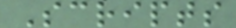Scripts
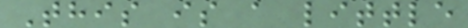This is a little
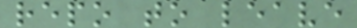repo to leave
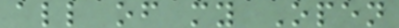all of my Open
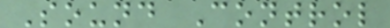Sound Control
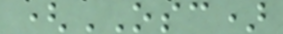(OSC)
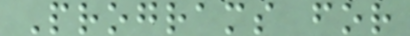Programs for
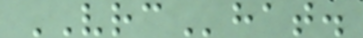VRChat.
